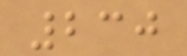230
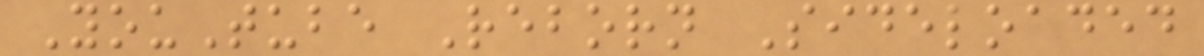YouTube Reborn Sideloaded
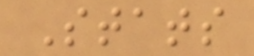Stats
